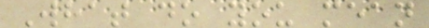What do you mean
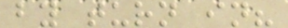by turn in?
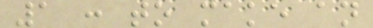1 : to make an
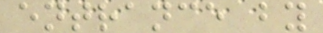entrance by
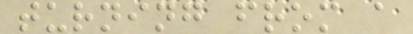turning from a
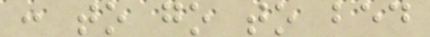: to go to bed
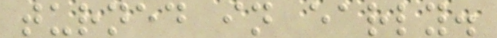turned in early.
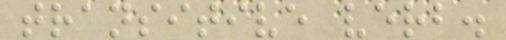transitive verb.
